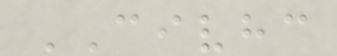CIVHC
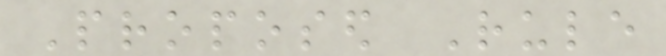Proposed Rule
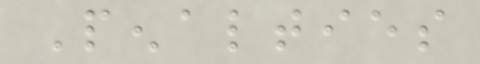Penalties
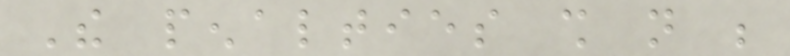The penalties shall not be
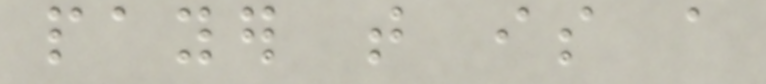payer that is a
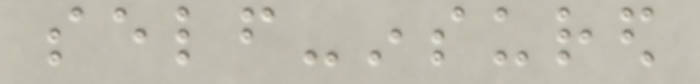self-insured
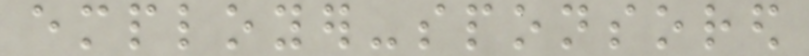employer-sponsored
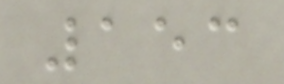153
